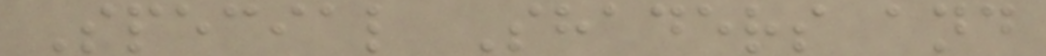Special Shaders and
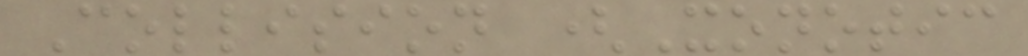Collision (Xonotic
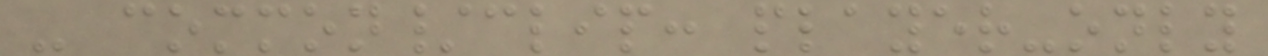- common/clip: player-only
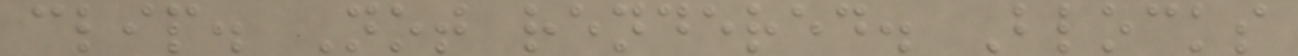clip. Not rendered. Blocks
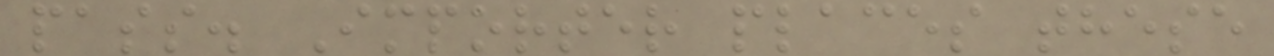pass. Importer places these
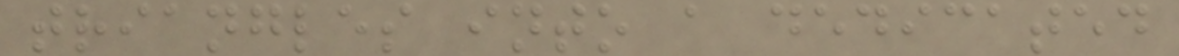triangles into a dedicated
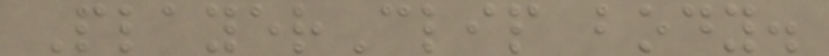PlayerClip body.
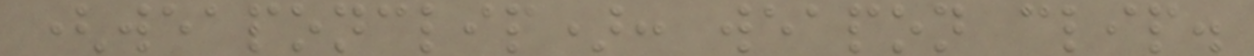(weaponclip): weapon clip.
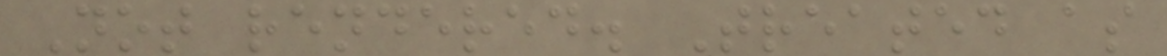Not rendered. Treated as
